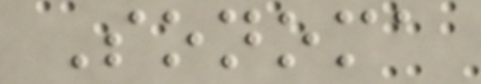Sonoma
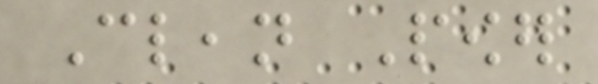Clean Power
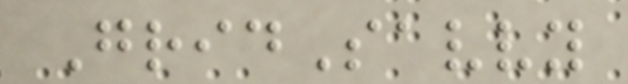GridSavvy
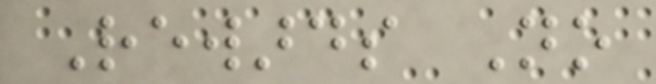Rewards No
